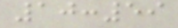10:59
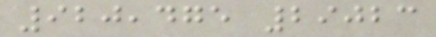920,475 29023
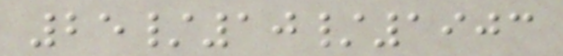25/10/1903
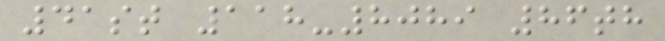41st 118-8089 86th
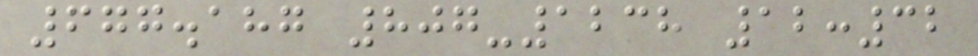677.187 807-1238 12:32
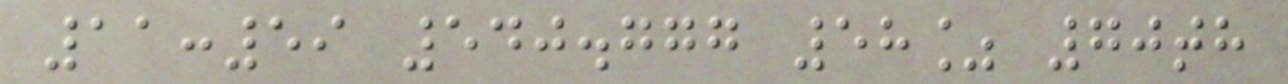11:59 540.777 58% 70th
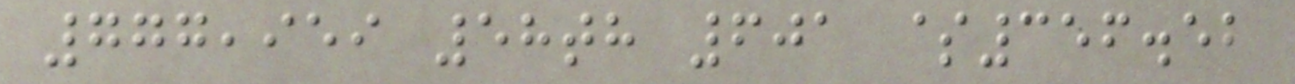777,959 58th 601 $356.52
